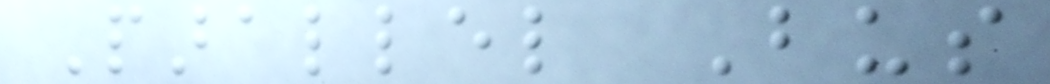Parallel Bus
